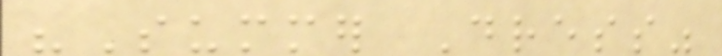"Summer Dress"
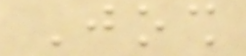Josh
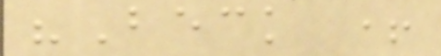"Beck +
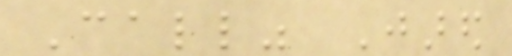Call" Jared
